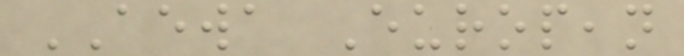AEWA European
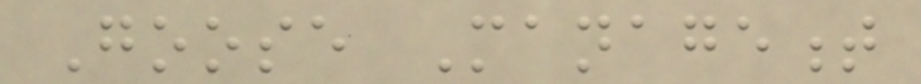Goose Management
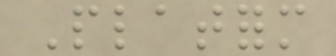Platform
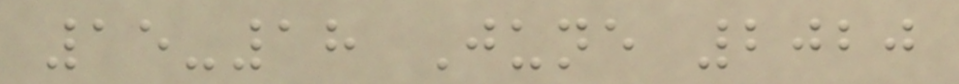15-18 June 2020
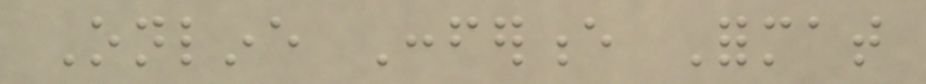Online Conference Format
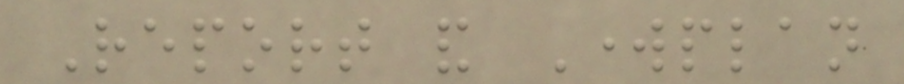Report and Workplan
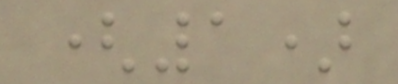(1)
